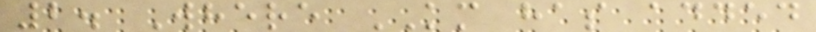2. Where KM has added
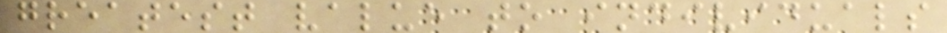greatest value to individuals
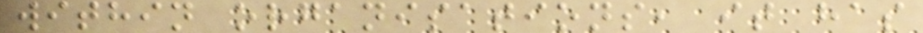within organisations, it has
